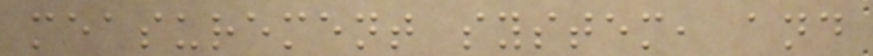measurement system, and
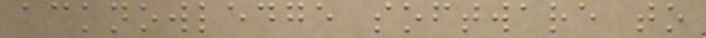acknowledge software to
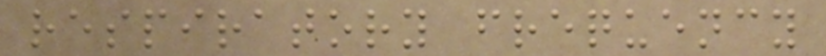respiratory frequency
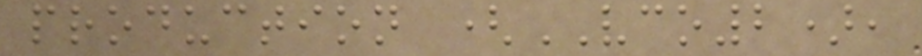production (VCO2),
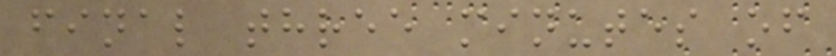final three minutes of
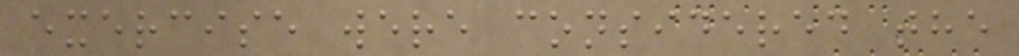exercise were considered the
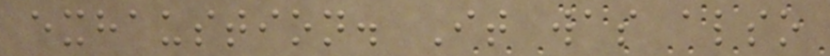exhaustion. It was also
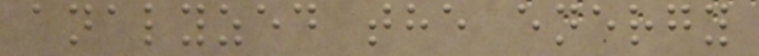analyzed the energy
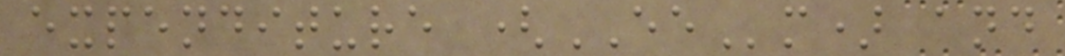expenditure (EEm) and
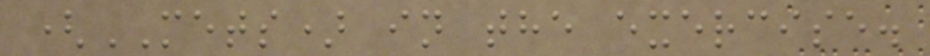(METS) in the exercise.
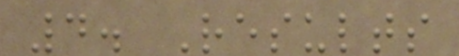4. Results
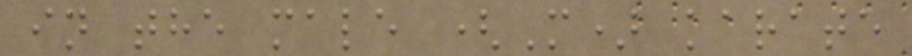in the male (M) karate
